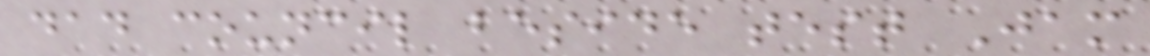dad council beside test Jam
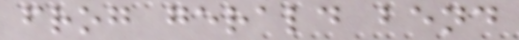frog gerald bend
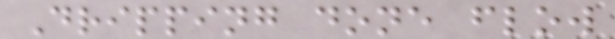Dripping done flow
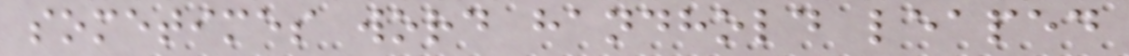sometimes word handhold leaped
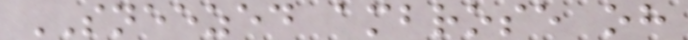SNEEZED ambrose oh
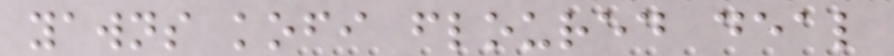yawns kofi floured deal
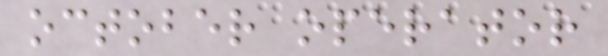october operator
